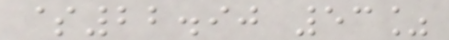$22.90 53%
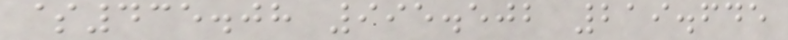$435.08 995.502 219.645
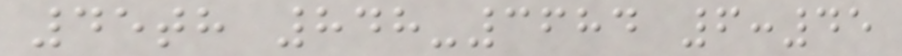45th 848-3684 6:45
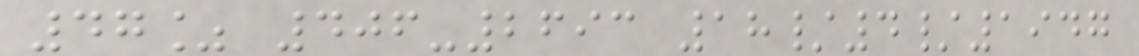47% 406-2693 18/4/1947
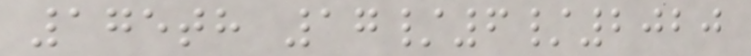175th 17/6/2020
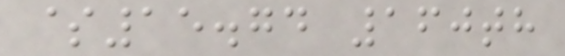$15.74 160th
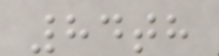84th
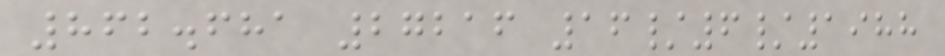862.681 27216 16/6/1988
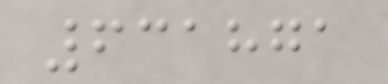631871
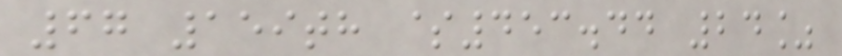67 159th $453.44 24%
